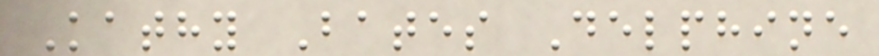Kathy Bates Delphine
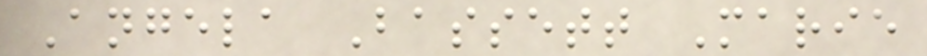Angela Bassett Marie
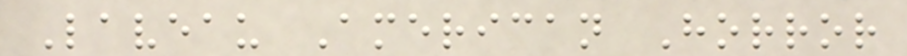Laveau American Horror
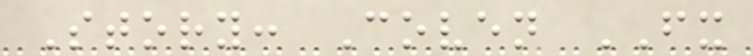Story: Coven FX
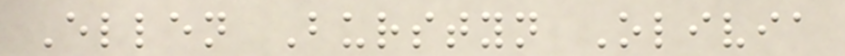Ellen Burstyn Olivia
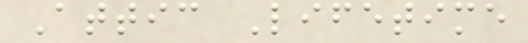Attic Lifetime
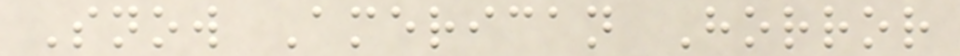Snow American Horror
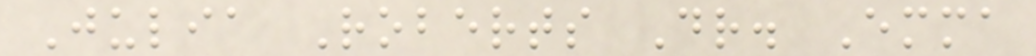Julia Roberts Dr. Emma
